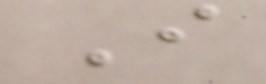I
